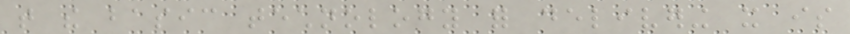that the basic technology for delivering it is
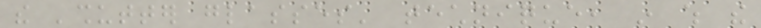the 'shutter glasses' technique, in which the
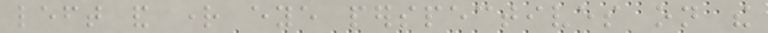left and right eye perspectives on the
